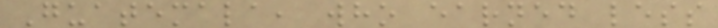Guatemala, who earned less
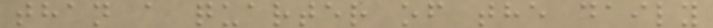than a quarter of the daily
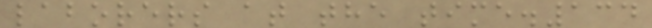laborers at the time.134
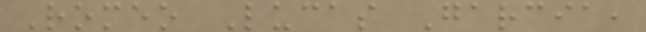Romeo Lucas Garcia,
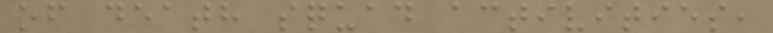of death squad activities,
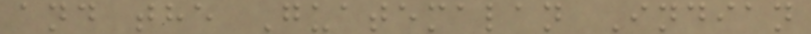and the Guatemalan Indian
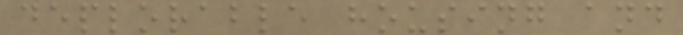deplorable housing and
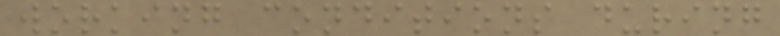working conditions during
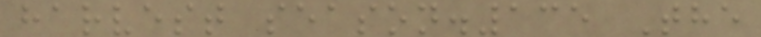harvest season.135 The
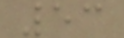53
